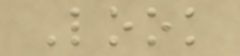Look
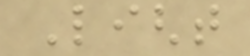Light
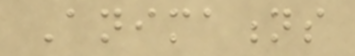Animations
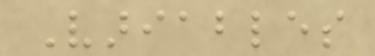Variables
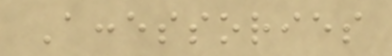Accessories
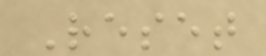Reset
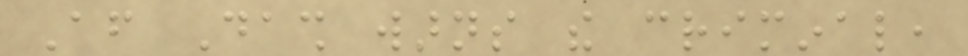After Dash warns the criminal,
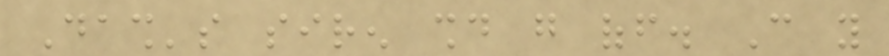Dash's siren should go off. Can you
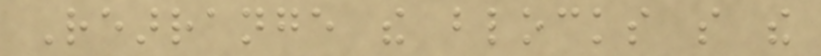Rearrange the blocks so the
